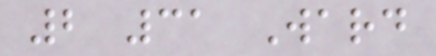2 31 Ward
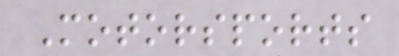Motorsports
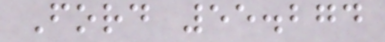Ford 55.274
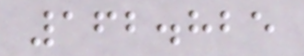162.825
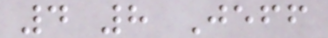4 8 Jeff
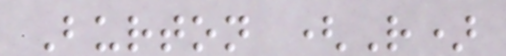Burton (R)
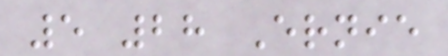5 28 Ernie
